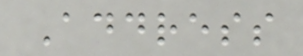Address
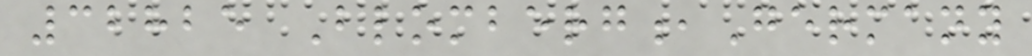32825 Blomberg,Germany
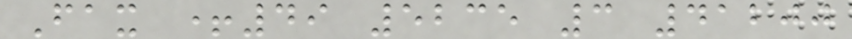Fax +49 5235 3 41200
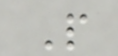P
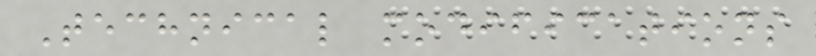Technical modifications
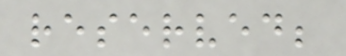reserved;
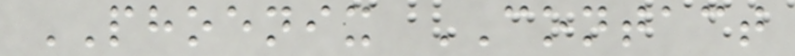PHOENIX CONTACT
